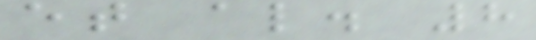et al. 8
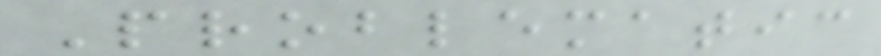Problematic
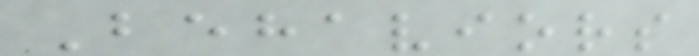Behaviors
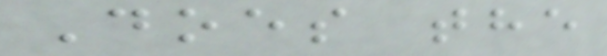Does the
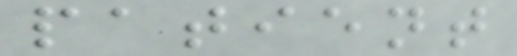patient
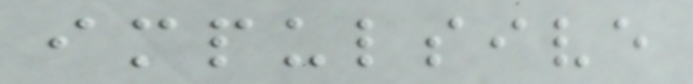impulsive
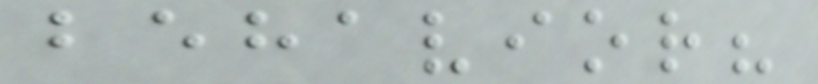behavior?
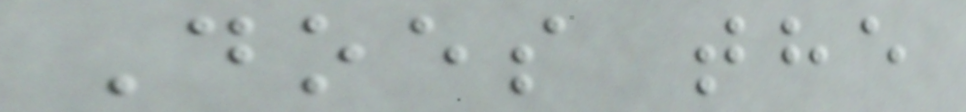Does the
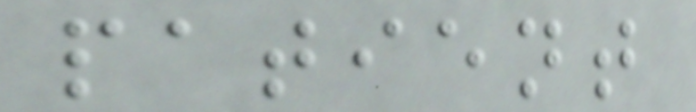patient
